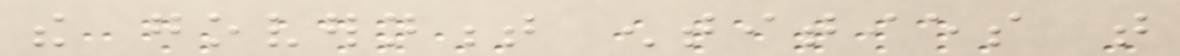the government entities that
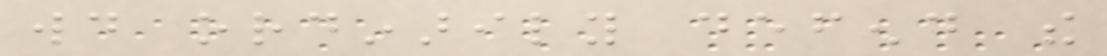would ordinarily defend the
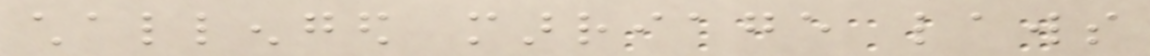challenged marriage laws
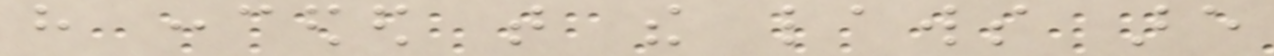have conceded that the laws are
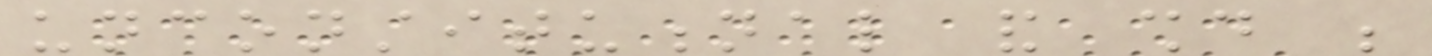unconstitutional and should be
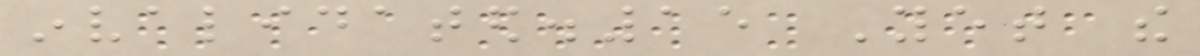invalidated.15 Yet the
